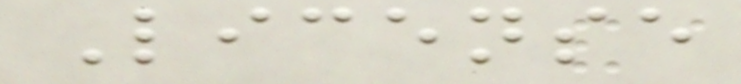License
